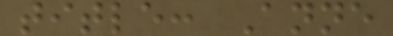title: Anne
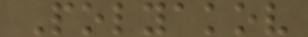Polyakov
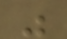"
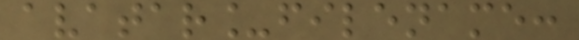avatar_filename:
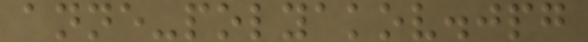anne-polyakov.jpg
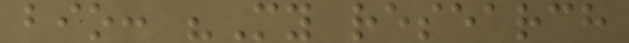bio: "My research
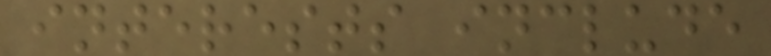interests include
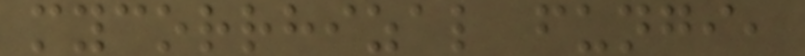mycorrhizal fungi,
